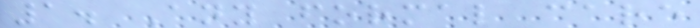1. Any formal care
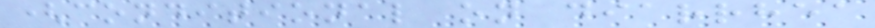(conditional on diarrhea
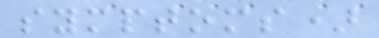symptoms)
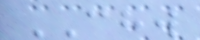CHW
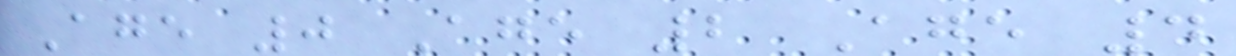Age 0 Age 2 Age 4
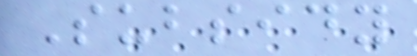Subsidy
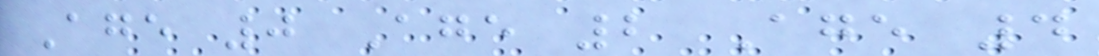Age 0 Age 2 Age 4
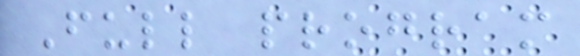Full program
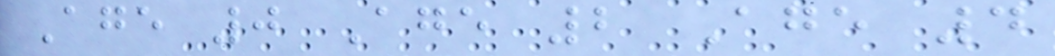Age 0 Age 2 Age 4
